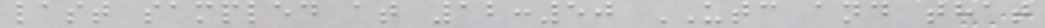last sampled at 12:50 UTC and that
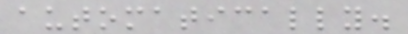automatically.
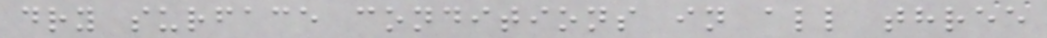dry surface conditions in all three
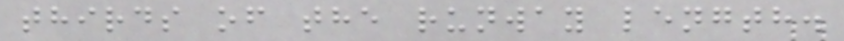thirds of the runway length.
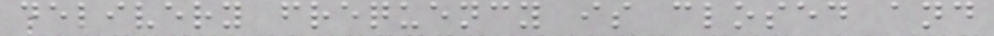delivery frequency is closed and
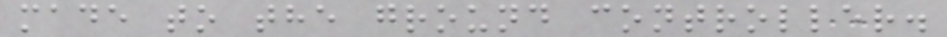made to the ground controller.
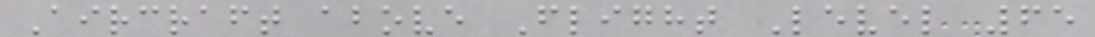Aircraft above Flight Level 65
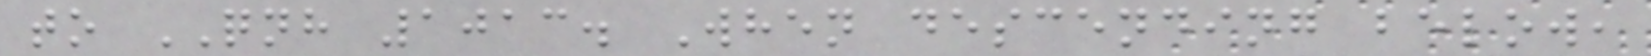to QNH 1013. When descending below,
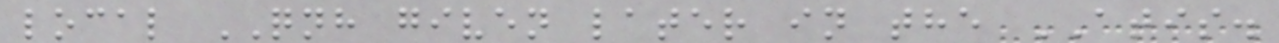local QNH given later in the ATIS.
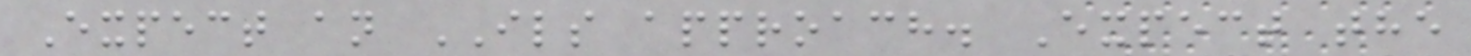Expect an ILS approach. Expect the
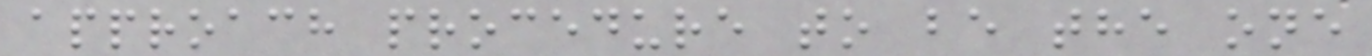approach procedure to be the one
